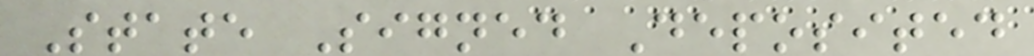State Signed Deposited
